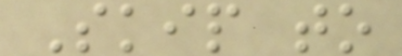Skip to
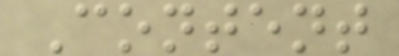Content
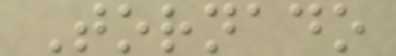Tornado
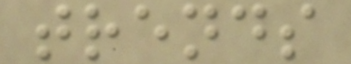trends
